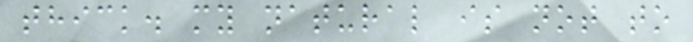thick. my natural is not to
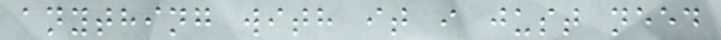anything with it i just need
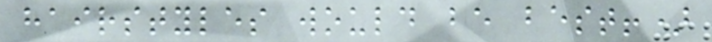hairstyles would be best!)
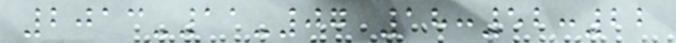2013-11-07 18:52:22
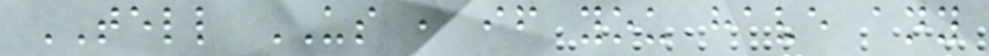TELL US , if you have any
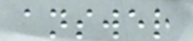answer
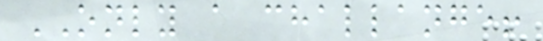ONLY a challange!
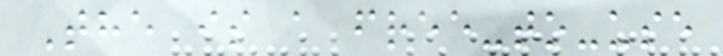The is a free-to-use
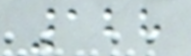128
